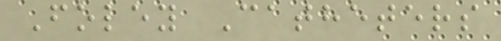Foley Catheters
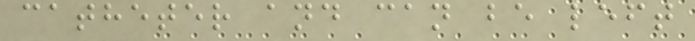catheter and can be left
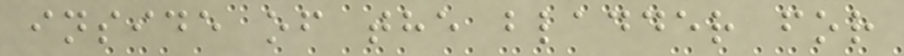inside of the bladder for
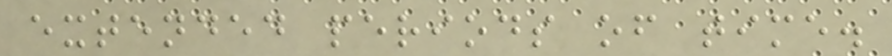extended periods of time.
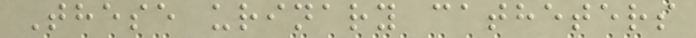These urinary catheters
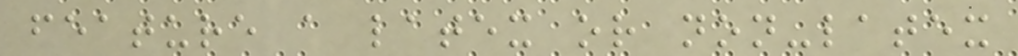feature a latex or non-latex
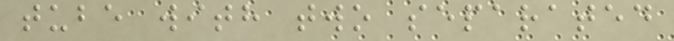tube with two separated
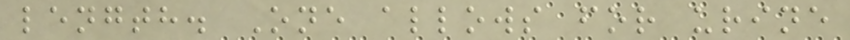length. One allows for urine
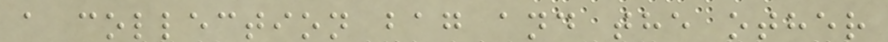a collection bag and the other
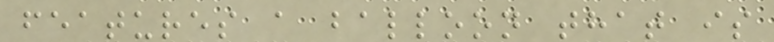features a balloon that is
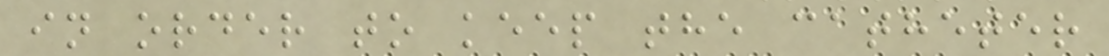in order to keep the catheter
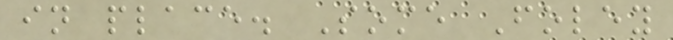in place. Some Foley
